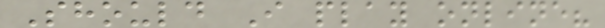Should I play online?
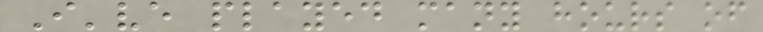I've played many hours of
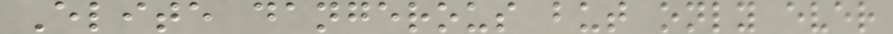Elite dangerous but only ever
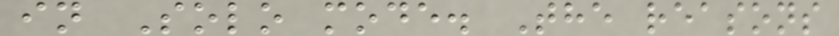in Solo mode. The reasons
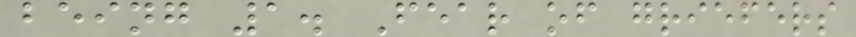being 1. Fear of griefers
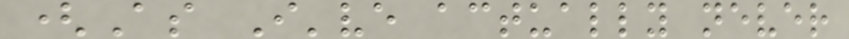(As I've actually never
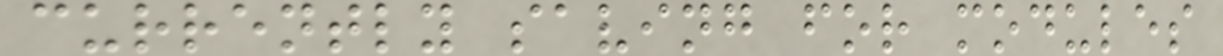currently saving for modules
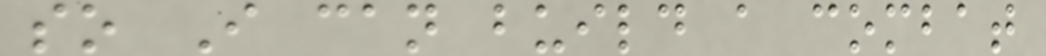so I can build a combat
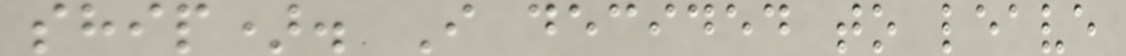ship). I decided to leave
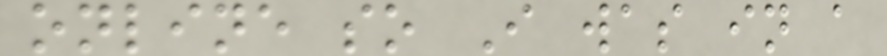online so I was in a
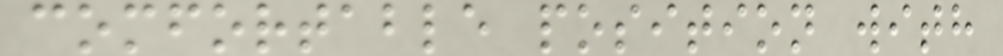comfortable position with
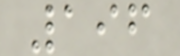196
